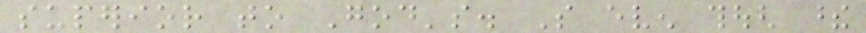superior to God's. So even though these
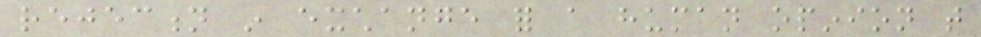rejection in exchange for a human opinion that
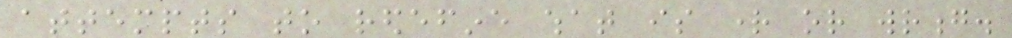attempts to redefine what is right or wrong.
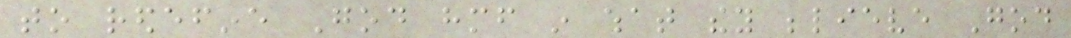to redefine God himself in what they believe God
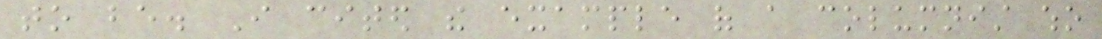to be. I cited the example of a columnist who
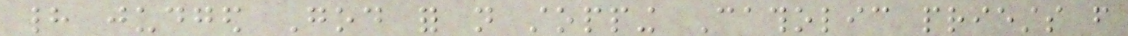had judged God for not stopping Catholic priests from
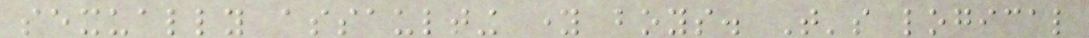sexually assaulting young boys. That's logical
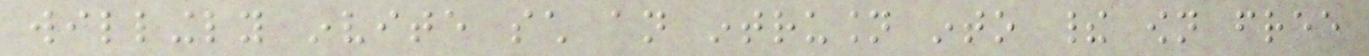willingly invite such an intrusion into their own free
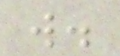will.
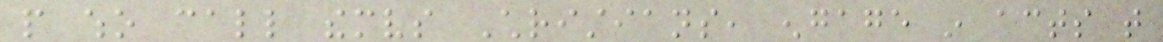people who call themselves Christians, engage in acts that
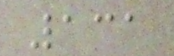131
